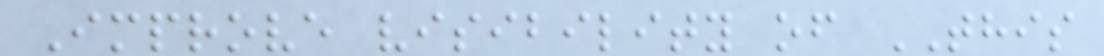Improve visibility of THIS
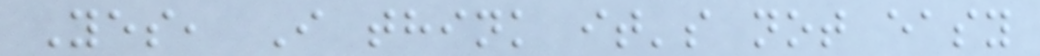Yes, I think it's not easy
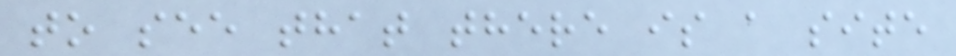to see that there is a site
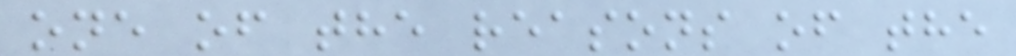one of the reasons of the
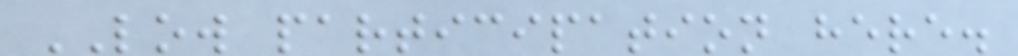LOW participation here.
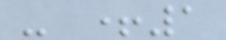- +1
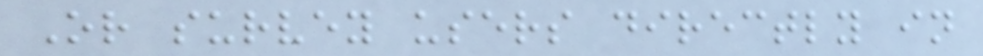Or survey users directly in
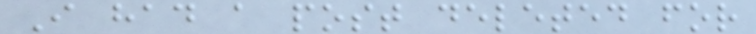I had a post deleted for
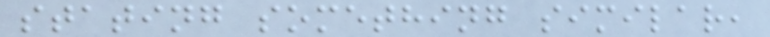stating something similar,
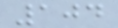104
